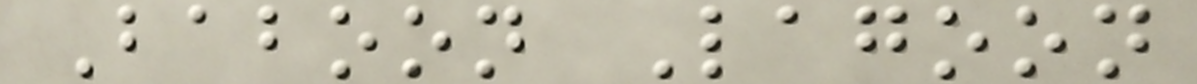Baboon Lagoon
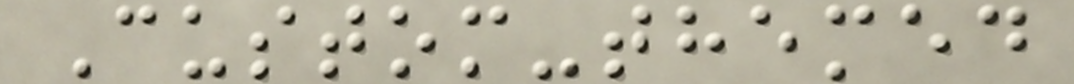Custom-themed
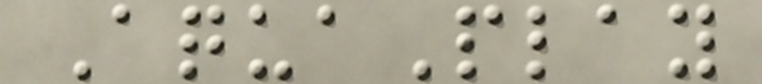AquaPlay
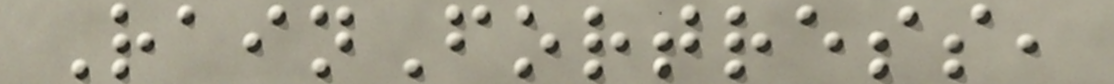RainFortress,
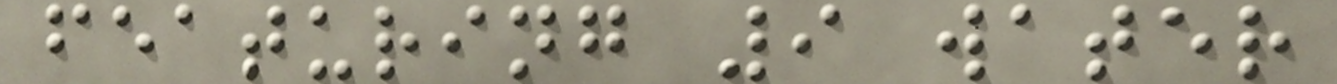featuring 9 water
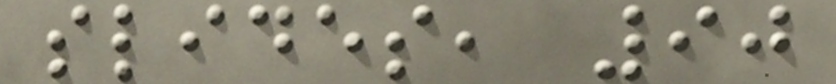slides, 90
